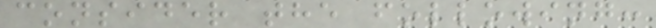consider the following:
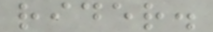rider.
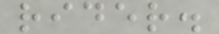rider.
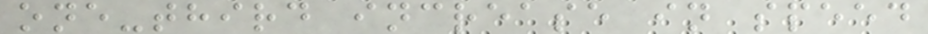one-third increase in speed
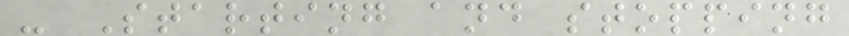- Starting and stopping
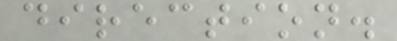direction.
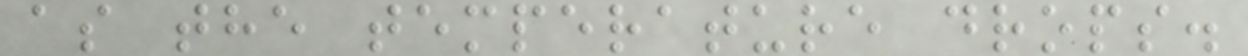as the temperature drops.
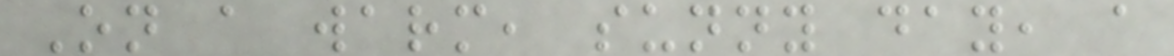On a warm, sunny day, a
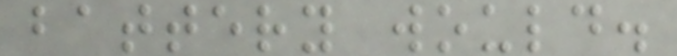battery would.
